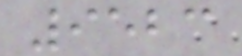9523
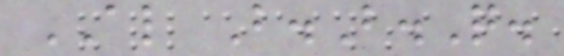AL B.B.Q.
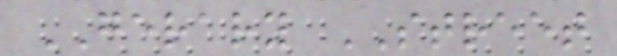GERARY STREET
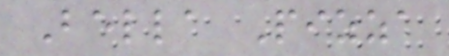Bella Pizza
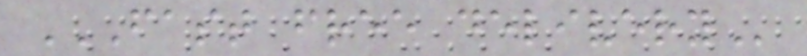FAST FREE DELIVERY
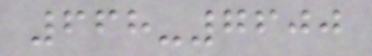668-7600
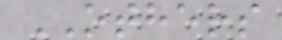OTHERS
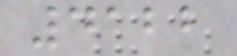4122
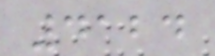4124
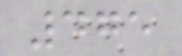475
